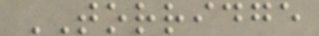TORRIDGE
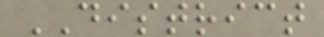DISTRICT
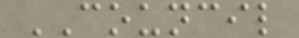COUNCIL
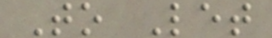To Let
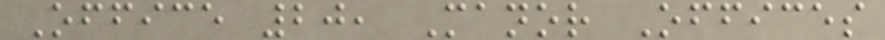Office 20, Manor Offices
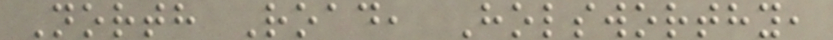North Road, Holsworthy,
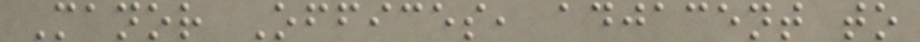Manor Offices, adjacent to
